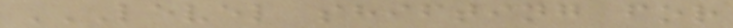LEVEL SHIFTING FOR
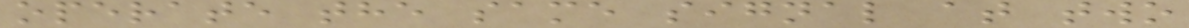operate the same signal at two
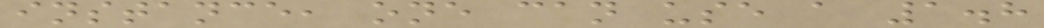instance, one can use a 1.8
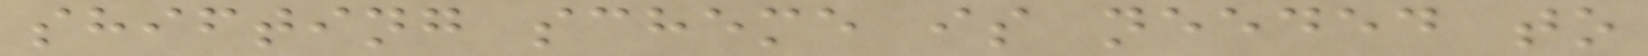shifting scheme is needed to
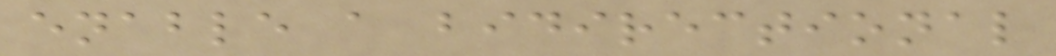enable a bidirectional
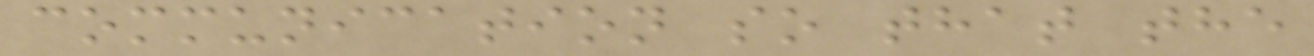communication so that the
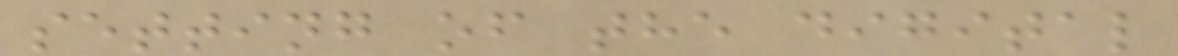setting of the digital
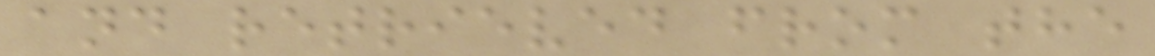and retrieved from the
